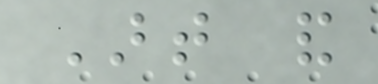Art and
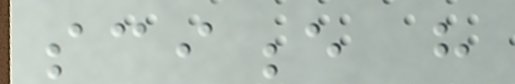science have
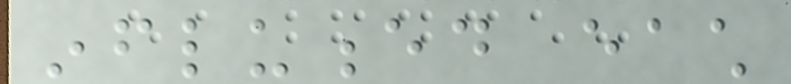influenced each
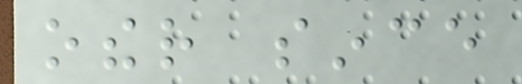other since
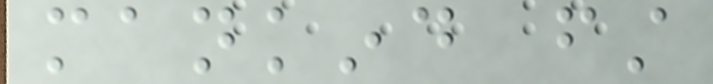mankind first
